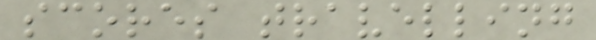scores travelling
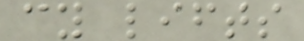cy lifts
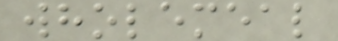wholemeal
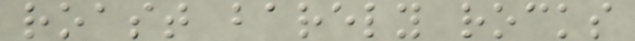roast barely rocks
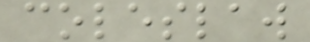coleslaw
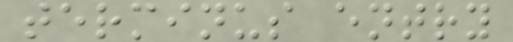terminus entry
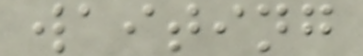waiting
